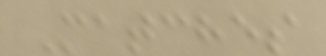Matches
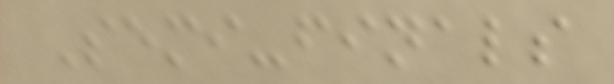Semi-finals
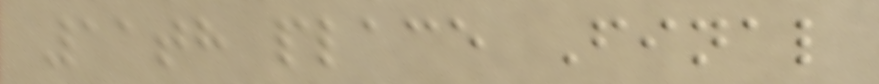11th place Final
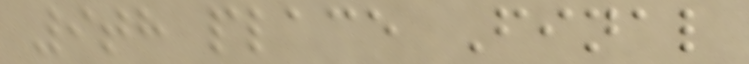9th place Final
